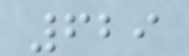629
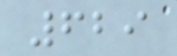629
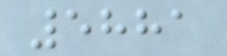5881
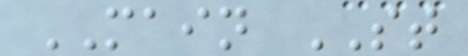MAIN ST
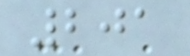201
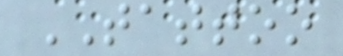TATTOO
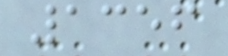1356
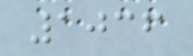1036
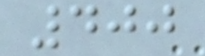400
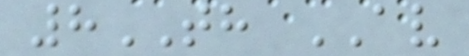8TH AV
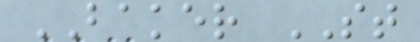BAKER ST
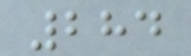284
